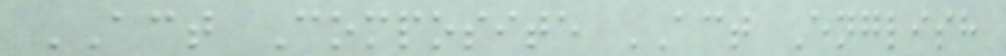ACT Composite ACT English
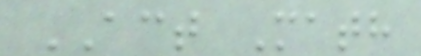ACT Math
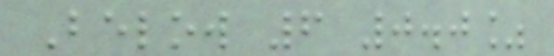Below 6 0.0%
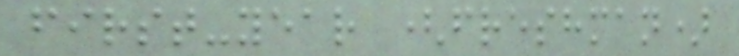first-year (freshman)
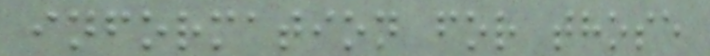information for those
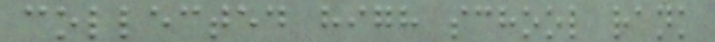collected high school rank
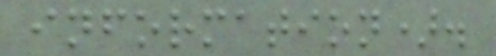information).
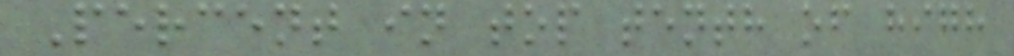Percent in top tenth of high
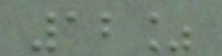12%
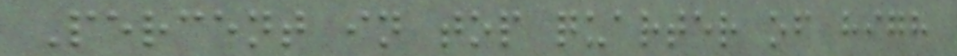Percent in top quarter of high
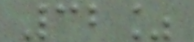32%
